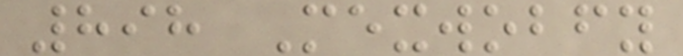898 Mexwobfy
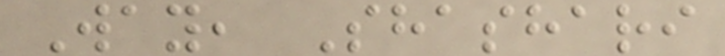Way, Shashari
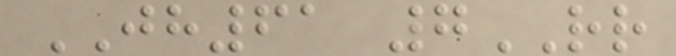JH61 7RR
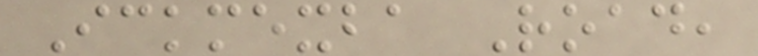Ickmexba Road,
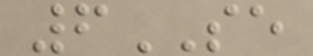6SE
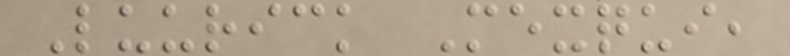Luurick Mexqui,
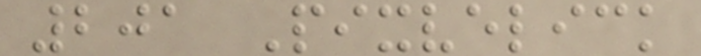201 Pixvelick
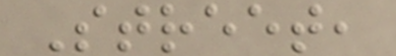Street,
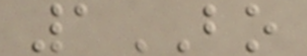1BO
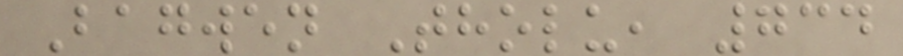Bagwen Tholu, 734
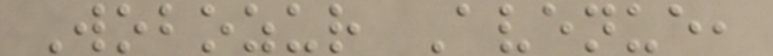Wobozur Avenue,
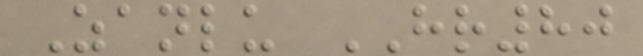Zanlu HR80
